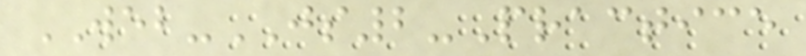WEB-JS2-Practice
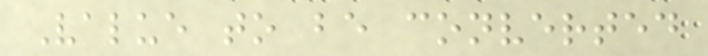Value to be converted
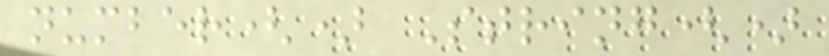number() String()
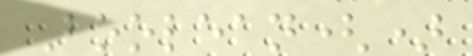Boolean()
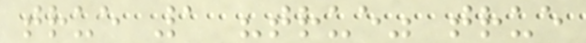true 1 "true" true
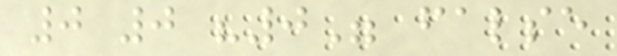0 0 "0" false
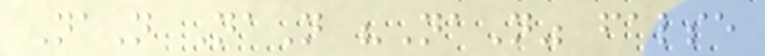NaN NaN "NaN" false
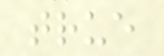true
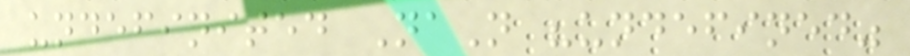undefinited NaN "undefined"
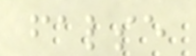false
